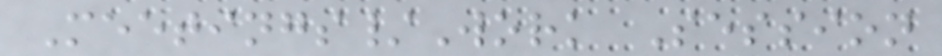Meetings/Work Session
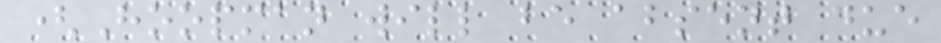(Hoopman will be absent due
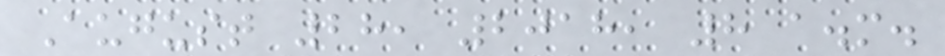August 28, 2018, 8 a.m.
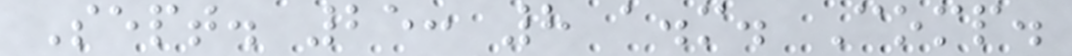Sept. 25: 8 a.m. Comp.
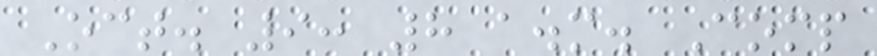Oct. 9: 8 a.m. Comp
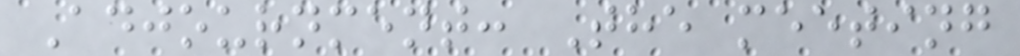Adjournment: The meeting
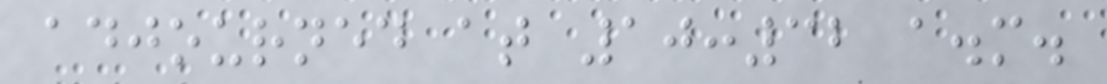adjourned at 10:32 a.m.
